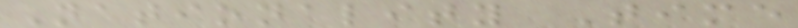Nationality Time
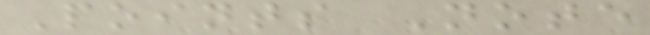Points Note
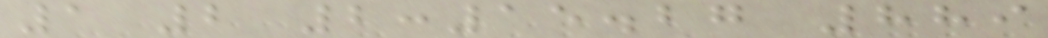1 2 2:15.27 889
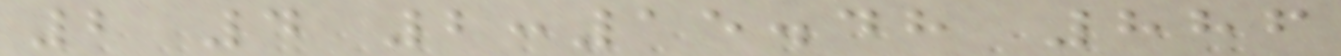2 4 2:15.48 886
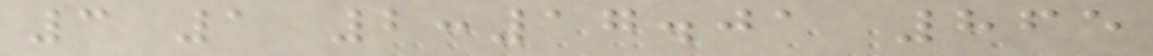3 1 2:17.01 865
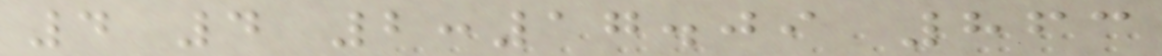4 4 2:17.09 863
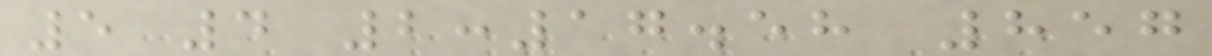5 4 2:17.58 857
